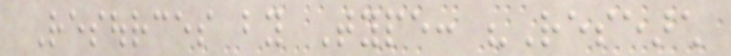Resources by Type: "Research
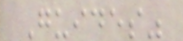Guides"
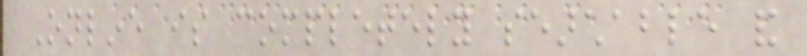Online is completely searchable and
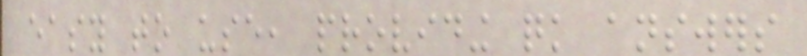easy to use, providing quick answers
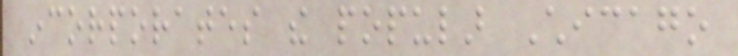incorporates the popular Chicago
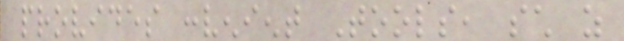provides convenient Tools, such as
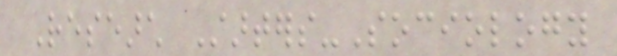Research Starters-Sociology
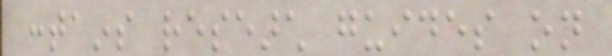contains research guides on
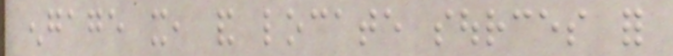engage it, and locate sources for
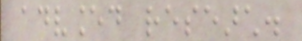advanced research.
